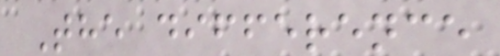The difference
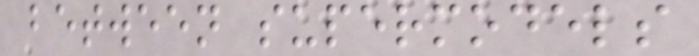between supermodels
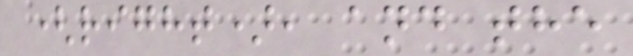(right), and the
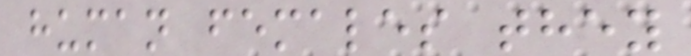human females they
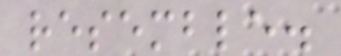resemble.
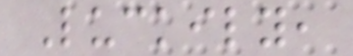Luckily,
